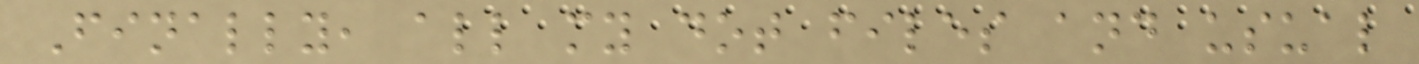Finally, all my dot files and usual
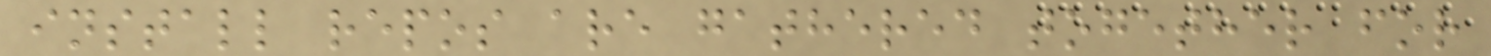install repos are gathered together for
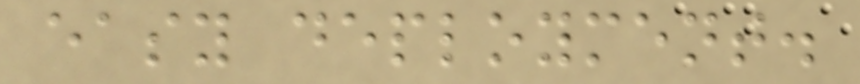easy deployment.
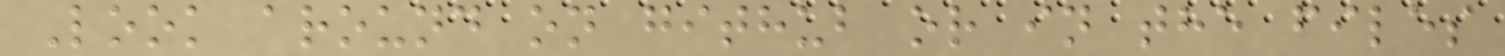Look around on github or in the files
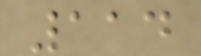114
